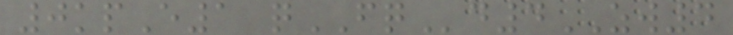0kpE1 qFQd4ZW4
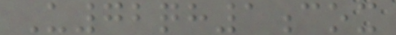U72qh1cox
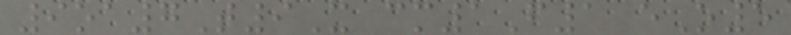9oa7T9X cm1F1 eO5
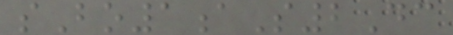sBo1aS2Dc
